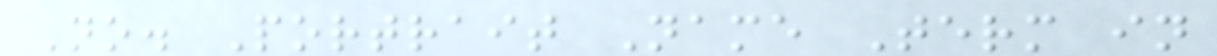No. Portrait Name Term in
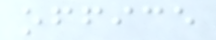office
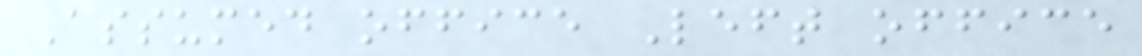Assumed office Left office
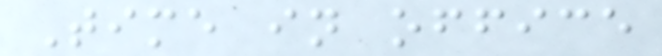Time in office
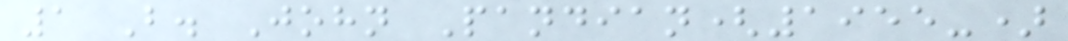1 B. John Pandian(1955-)
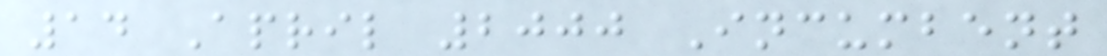14 April 2000 Incumbent
